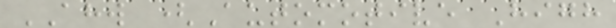AHW (Automotive High
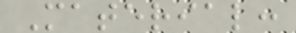Material:
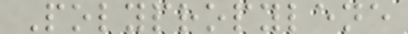Polypropylene
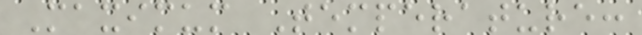Maximum Temperature:
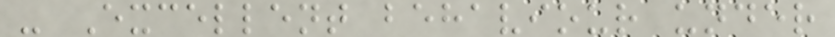- Excellent behaviour under
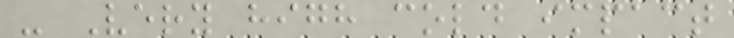- Very high cold impact
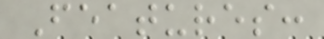Features:
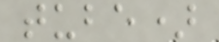tube)
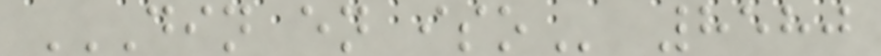DIN EN ISO 8580
